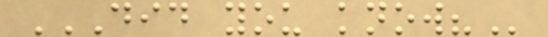DID YOU KNOW?
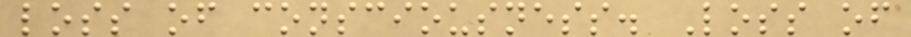loss of consciousness. Loss of
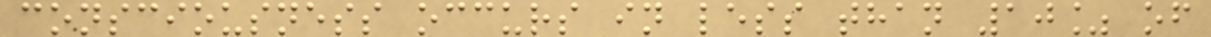consciousness occurs in less than 10% of
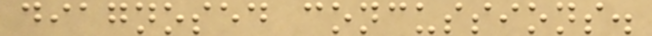diagnosed concussions.
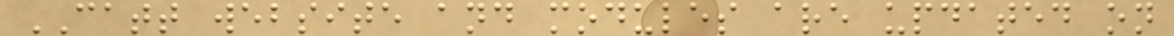CATT website and modules are updated on
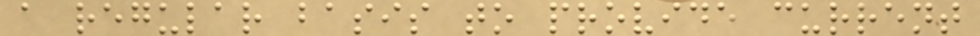a regular basis to provide current
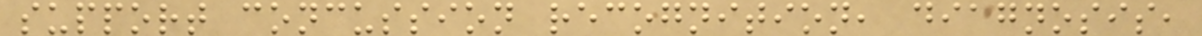support concussion recognition, diagnosis,
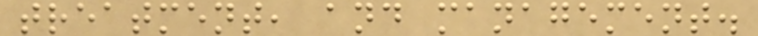treatment, and management.
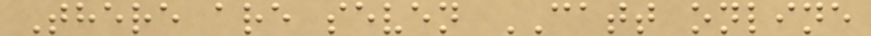There are seven CATT online
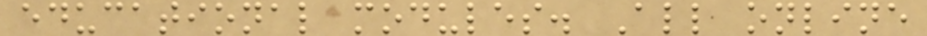educational modules. All online
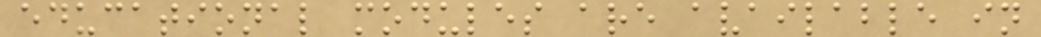educational modules are available in
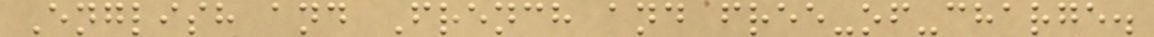English and French and free-of-charge.
